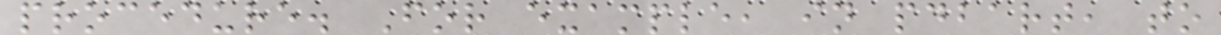procedure. For example, in pdbart, to
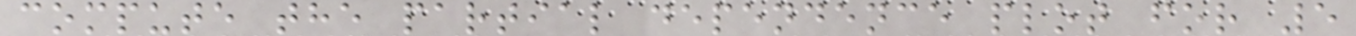compute the partial dependence plot for 5
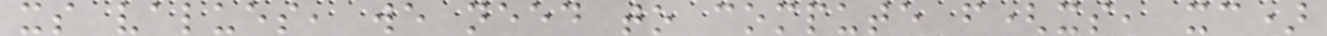xs values, we need to compute f(xs, xc)
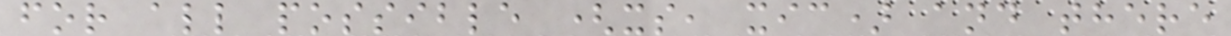for all possible (xs, xic) and there
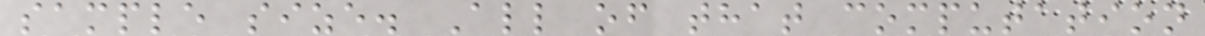sample size. All of that computation
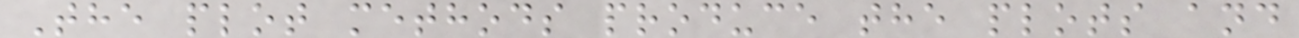The plot methods produce the plots and
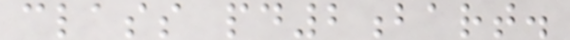class pd2bart.
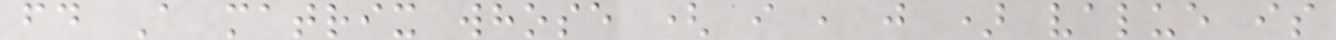fd A matrix whose ( i , j ) value is
